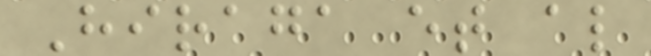Hiraga et al
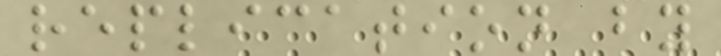replication by
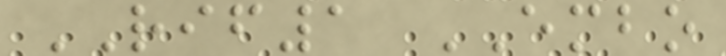RIF1 EMBO
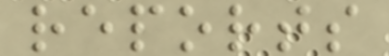reports
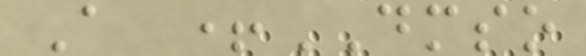A +DMSO
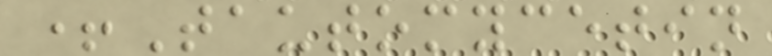+Tautomycetin
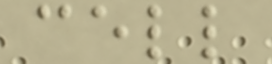cell
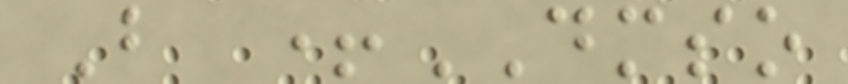B +DMSO
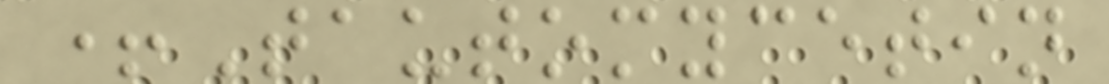+Tautomycetin
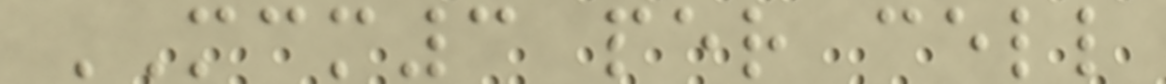MCM3 per cell
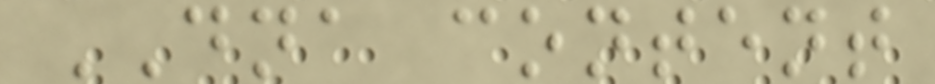DNA content
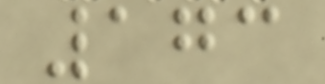173
